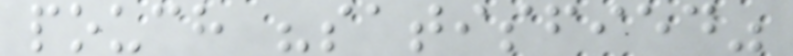pouch "satisfied"
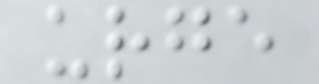urge
